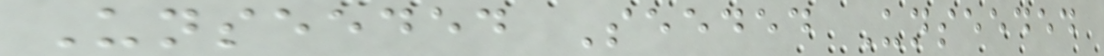Unseeded Seeded Unseeded
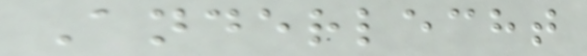Anderlecht
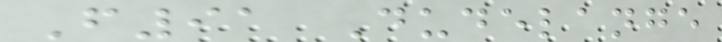F91 Dudelange
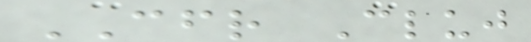CFR Cluj
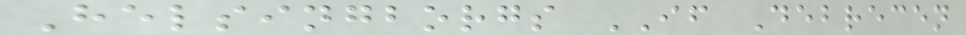Helsingborgs IF Debrecen
